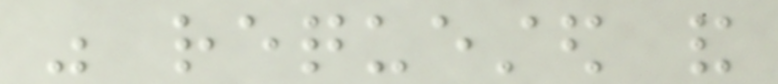was requested and
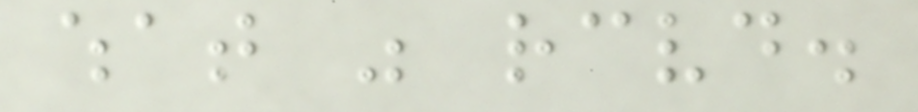what was received.
